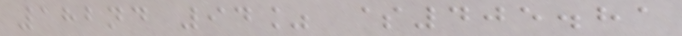182nd 94% $405.81
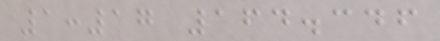1:17 164.346
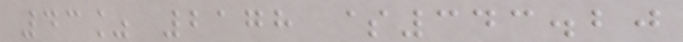43% 2178 $343.20
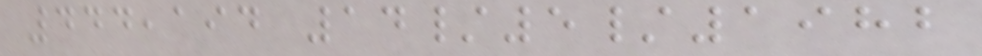444,194 14/5/1982
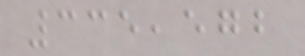335,572
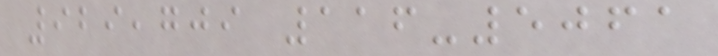929,709 116-5061
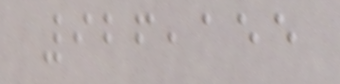926,155
